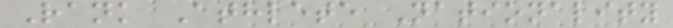Rank Athlete Nationality
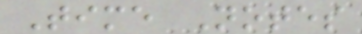Time Notes
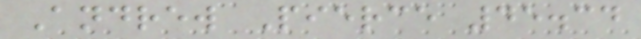Andrew Pierce 45.34
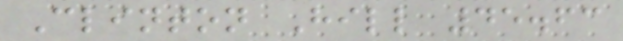Clinton Hill 45.63
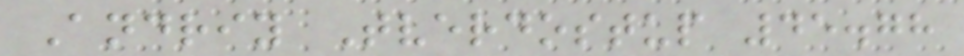Andriy Tverdostup 45.78
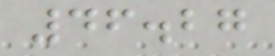46.27
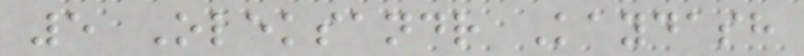5 Oleksandr Kaydash
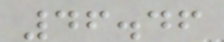46.46
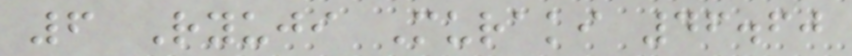6 Ryuji Muraki 46.60
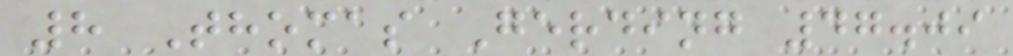8 Thomas Gerding 47.09
